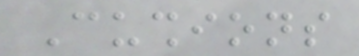Cushions
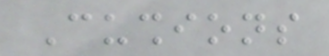Cushions
